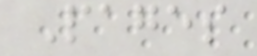Pages
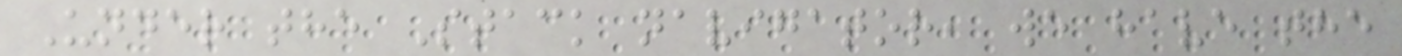Under the Stack navigator, we have the
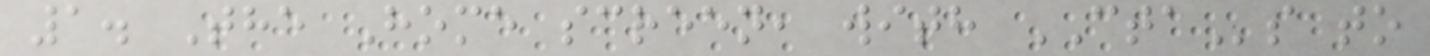1. The Home screen, with CTAs to
